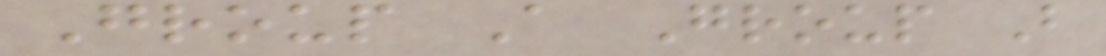Group A Group B
